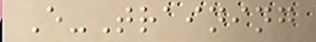E-Training
